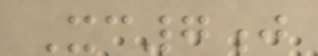Xc7j
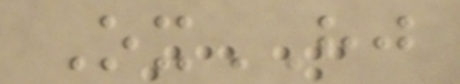OxHJ
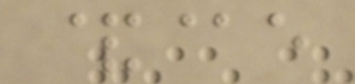&@e
